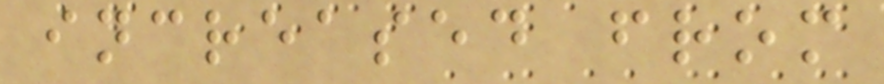increased from
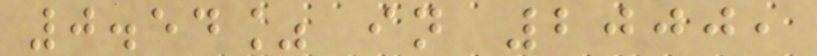0.54% in 2000,
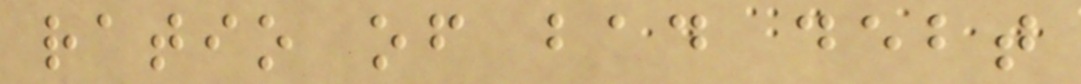ratio of bad debt
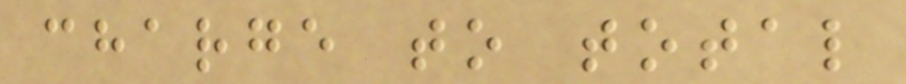charge to total
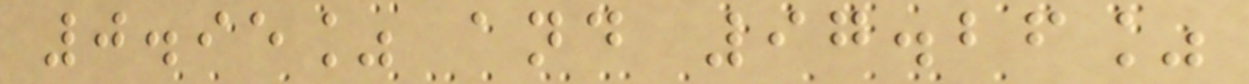0.95% and 97.26%
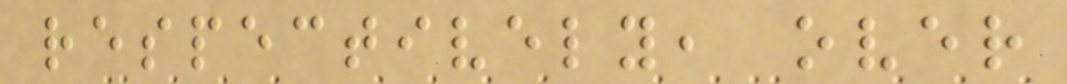respectively, over
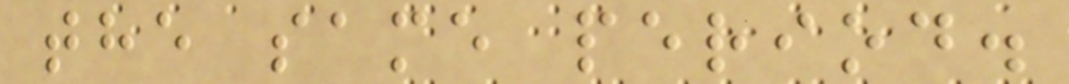the same period.
